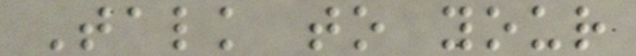Talk to your
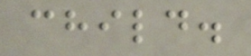child.
